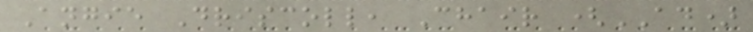Angie Driscoll, Chair (AD)
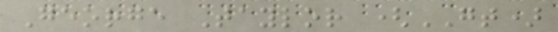George Taylor (GT)
